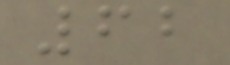62
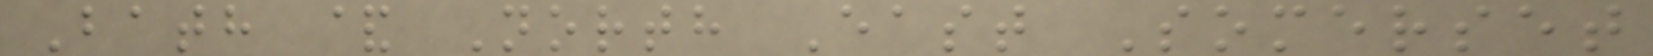Bath & North East Somerset
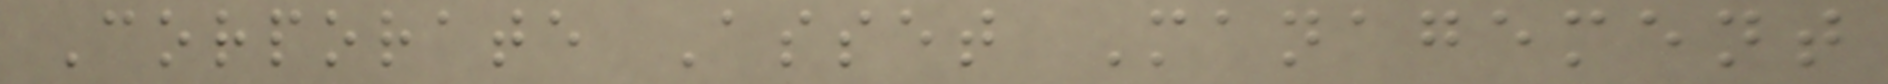Corporate Asset Management
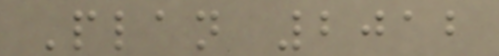Plan 2012
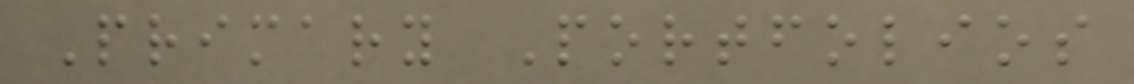Primary Portfolios
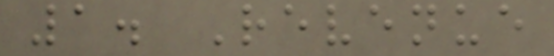1. Revenue
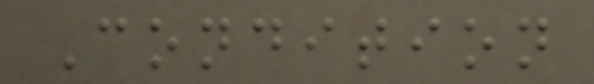Condition
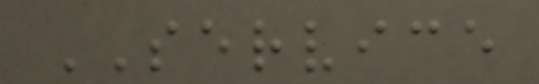SERVICE
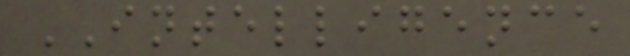INTELLIGENCE
